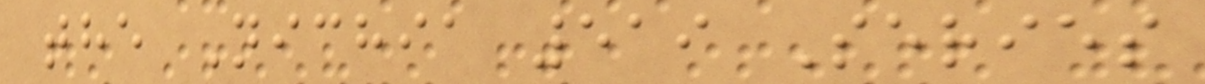the Nichia 519 Series
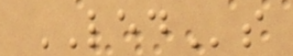LEDs
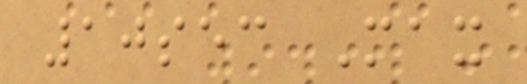10sec Max
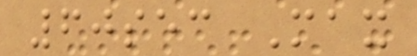60sec Max
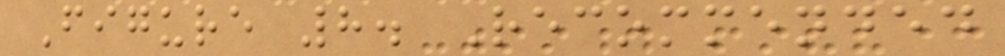Figure 8. Recommended
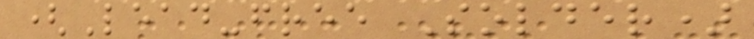(Lead-free Solder)
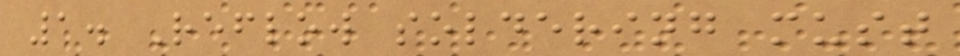1. Reflow soldering must
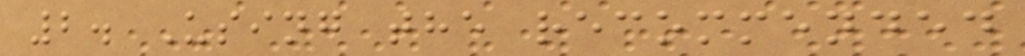2. Using the recommended
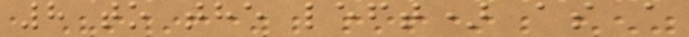8 to the left) as a
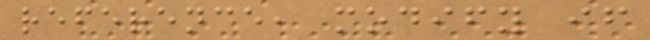reference, modify if
